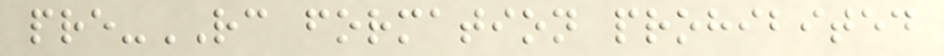pre-RC formation prohibited
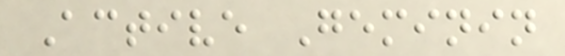Active Geminin
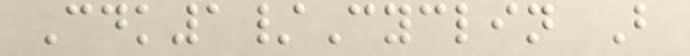Cdk1/Cyclin B
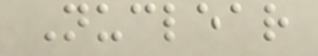Nuclear
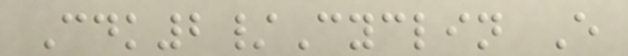Cdk2/Cyclin E
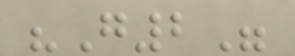"G2"
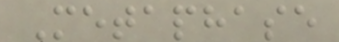Metaphase
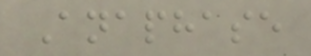Anaphase
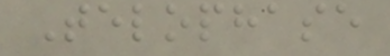Telophase
